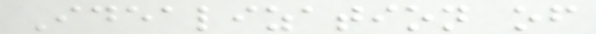Idealization of
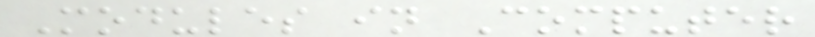Modules in Computer
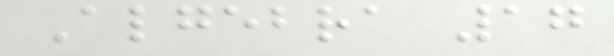Algebra 17
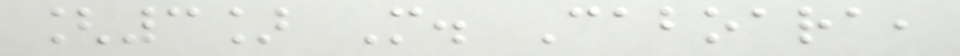[3] M. Caboara,
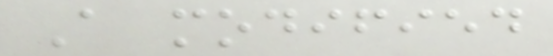A modified
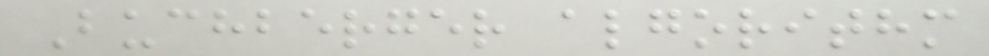Buchberger algorithm
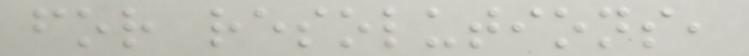for resolutions,
